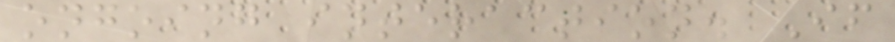ongoing interaction. If
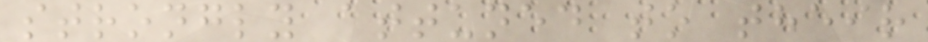strongly attuned to their
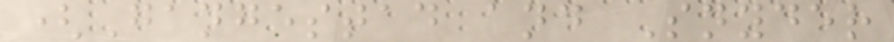(Gangestad and Snyder
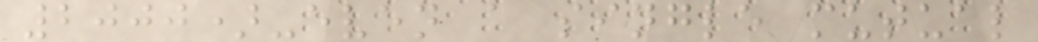2000)-even a single mutual
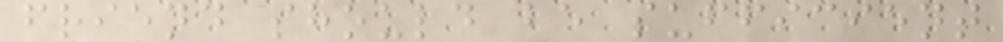friend should be sufficient
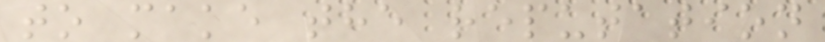to make the reputation
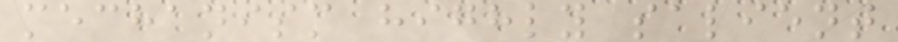mechanism highly salient
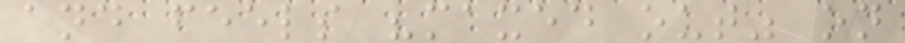and feels "maxed out" on
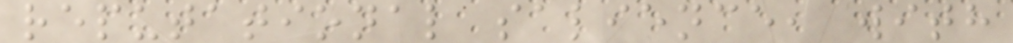reputational salience, with
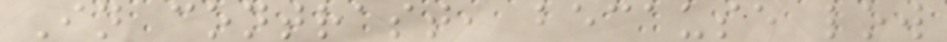In contrast, because low
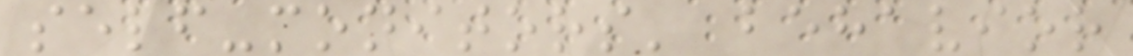self-monitors' behavior
